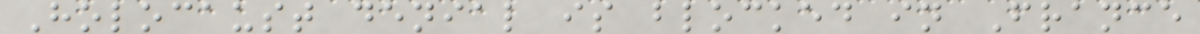Holocaust denial is blocked in France
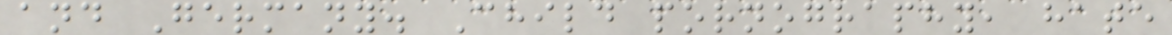and Germany. Child pornography, hate
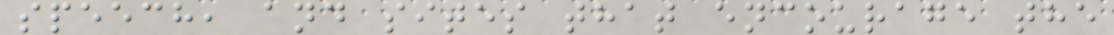speech, and sites that encourage the
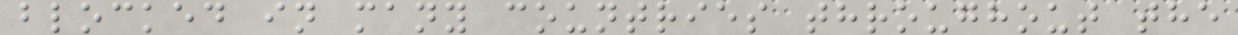blocked in many countries throughout the
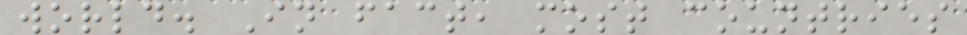world. In fact, most countries
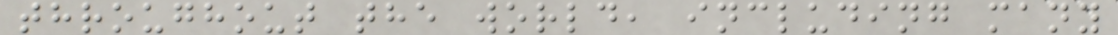throughout the world, including many
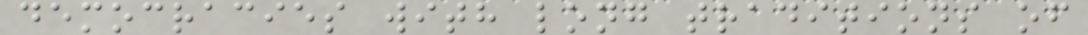democracies with long traditions of
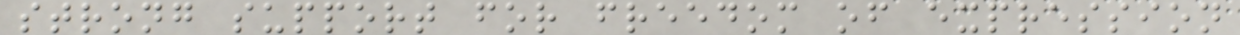strong support for freedom of expression
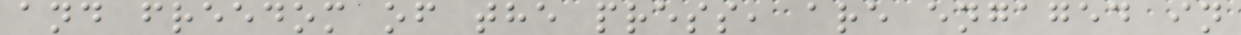and freedom of the press, are engaged in
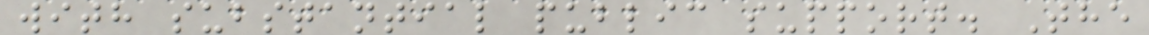with substantial public support. The
